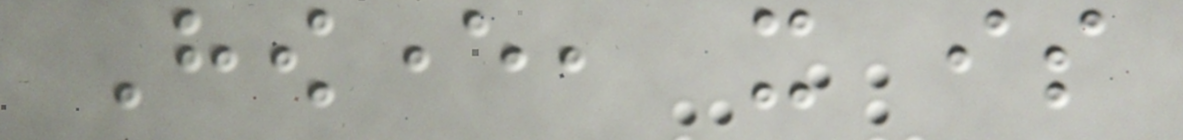However, it is
